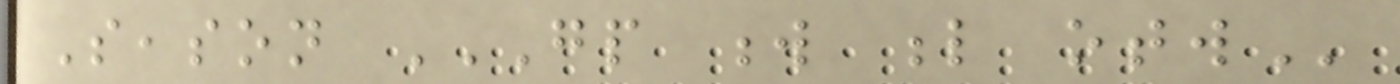Season GP W L OTW
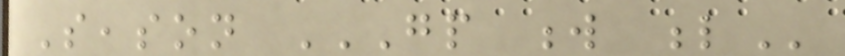Season GP W L
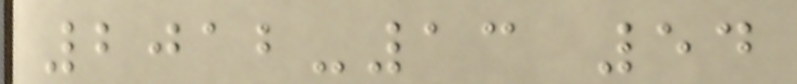2012-13 54
